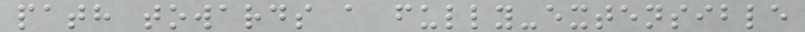path towards a fully-extensible
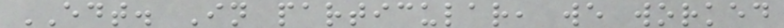EDT. In particular, we worked
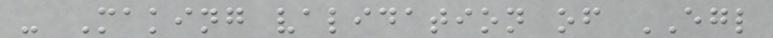- Making validation of EGL
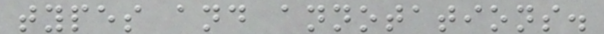types and annotations.
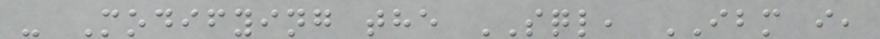- Modifying the SQL, IBM i,
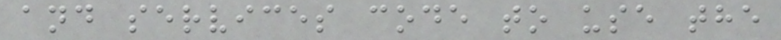and services code to use the
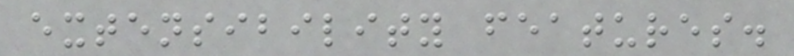extensibility features.
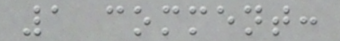1 comment:
